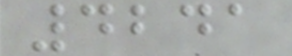4241
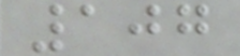107
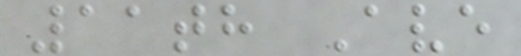11th Ave
